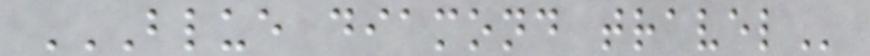BLUE DIAMOND TRAVEL
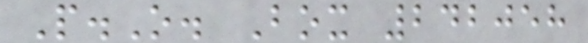P.O. Box 242058
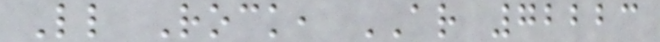Little Rock, AR 72223
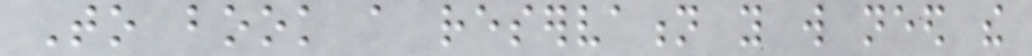To book a reservation you will need the
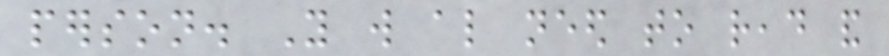person. You will also need to read and
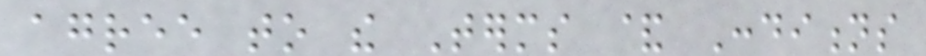agree to the Terms & Conditions
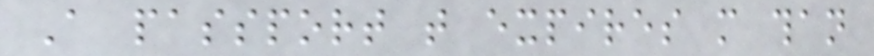A passport that expires more than
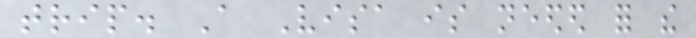trip. A Visa is needed for the
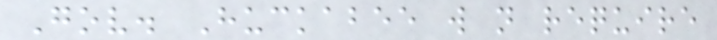Gov. Huckabee will not require
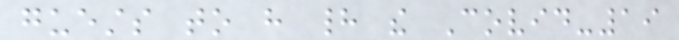guests to have had the Covid-19
